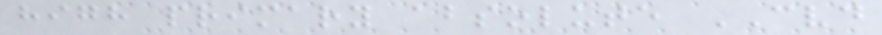high primary absolute CVD
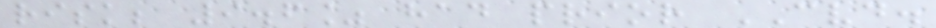risk; 9.6% had prior CVD.
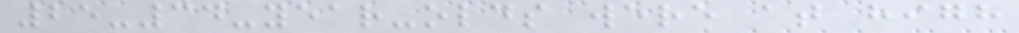25-34-year-olds were at high
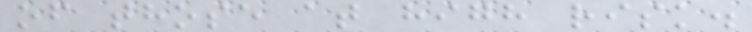of those at high risk.
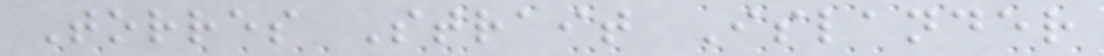Torres Strait Islander
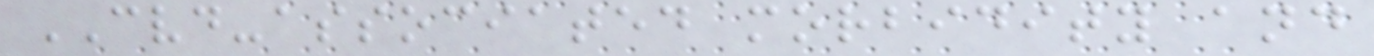CVD-associated morbidity and
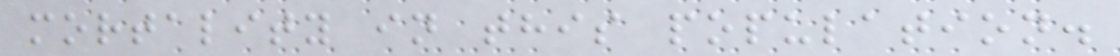mortality in this population.
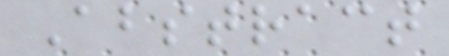Abstract
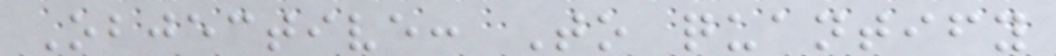Objective: To quantify
